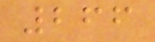266
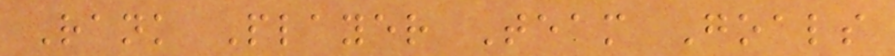Rank Player Team Goals
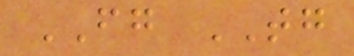FG TG
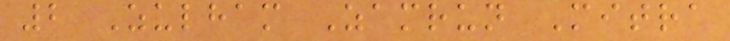2 Zulham Zamrun Mitra
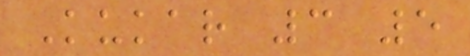Kukar 3 5
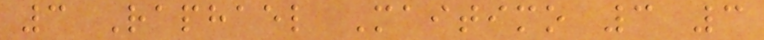3 Raphael Maitimo 3 3
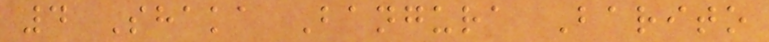4 Shaka Bangura Barito
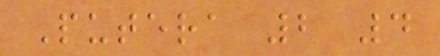Putera 2 4
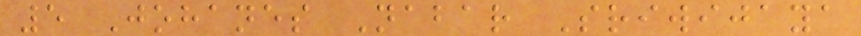5 Johanes Nabar Sriwijaya
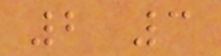2 3
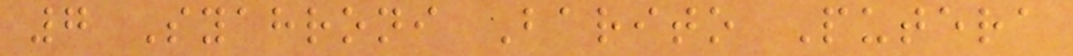7 Syahroni Barito Putera
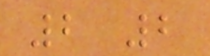2 2
